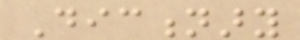Dictionary
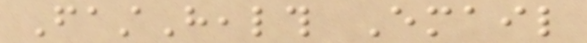FastHealth Email
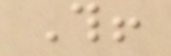This!
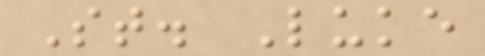St. Luke
